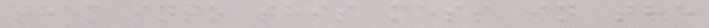them into this mess in the
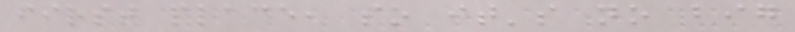first place, so it's no big
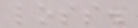loss.
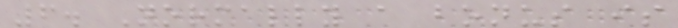6. Normally a bonus is
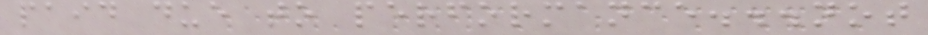paid due to performance...not
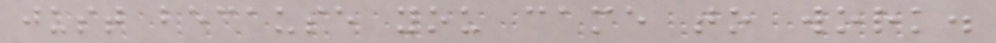just because you came to work.
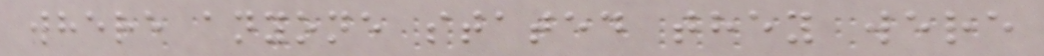where anyone stated they were
